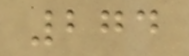274
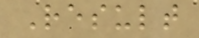Result
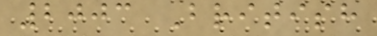2003 British
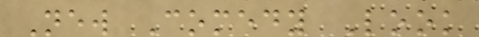New Comedy Look
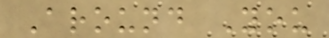Around You
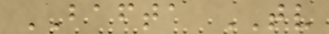BAFTA TV
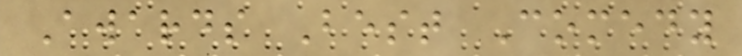Awards Best Comedy
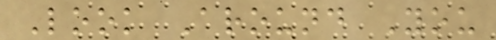Look Around You
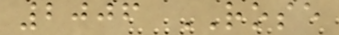2006 ROSE
